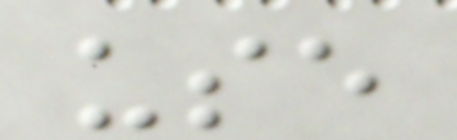use
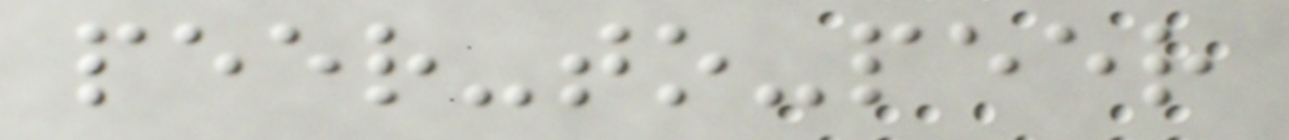peer-to-peer
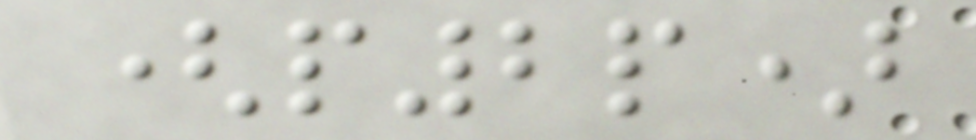(p2p)
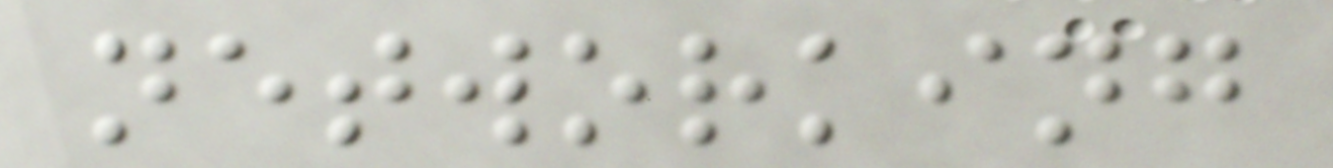networking
